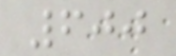600
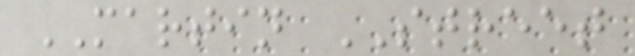MARTIN STREET
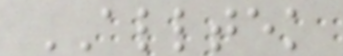ALLTEK
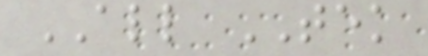ALL TEK
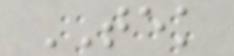TEK
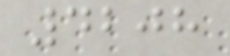4208
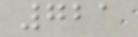721
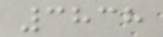3838
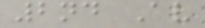2nd Av
